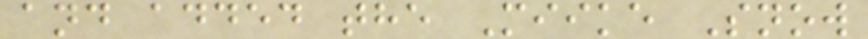and added the Miike Snow
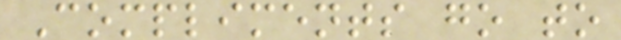Compliments go to
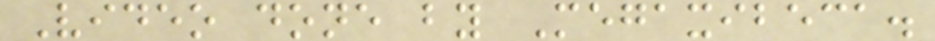Video done by Megaxibeca.
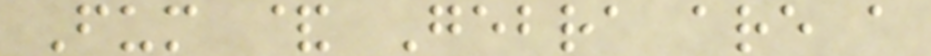Fum & Gebra are a
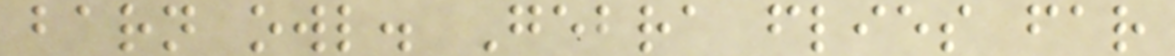barn owl. Gebra flies far
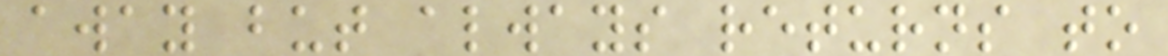away but always returns to
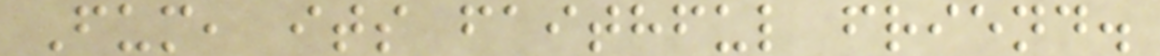Fum, its faithful friend.
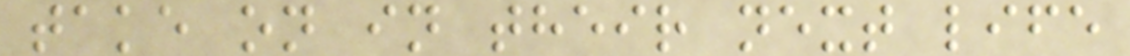take on in their next life
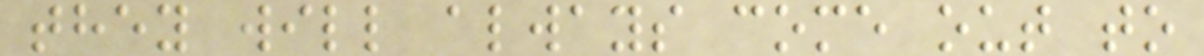they will always come out to
